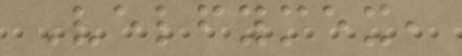Velfymex,
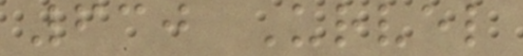630 Urvel
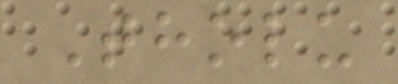Tholu
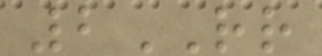2RR
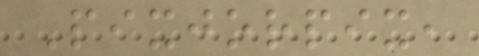Pixjorpix,
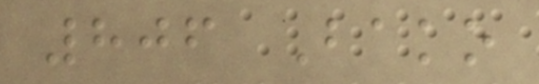806 Bako
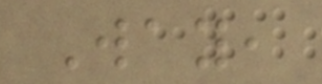Way,
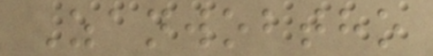Zanwobtho
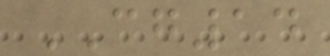CG14
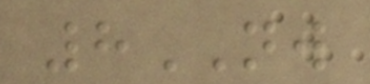8NW
